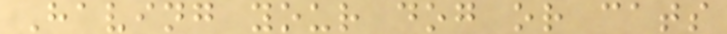Having your dog or cats
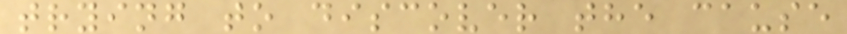trying to discover the cause
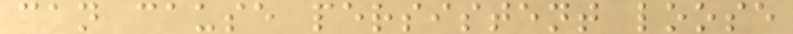can cause persistent loose
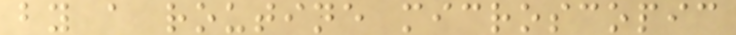by a routine microscopic
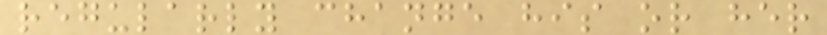regularly change his or her
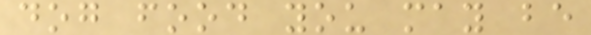dog food you may be
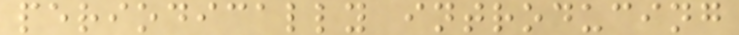periodically introducing
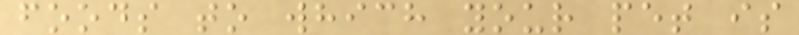foods to which your pet is
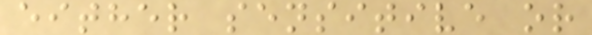either sensitive or
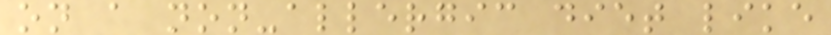on a non-allergic diet like
